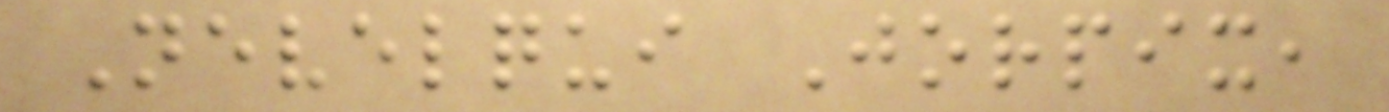Nevelqui Jorpix,
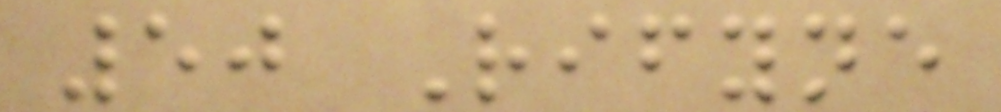50 Rifyne
